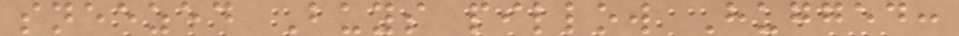sneezed Buys pillow Hugged:
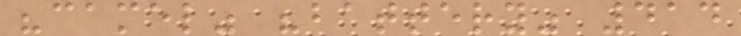"camel" "battery" 414
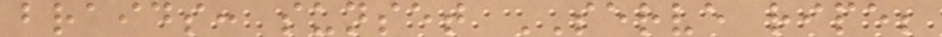braids: sunset SERVE ripe;
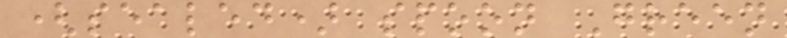(sealed) spoon Green
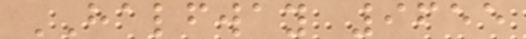HALFWAY 9655
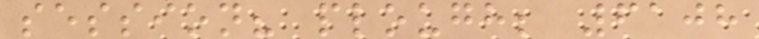session? plough; 6108
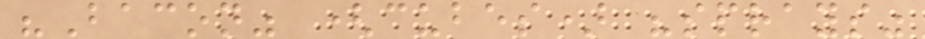"Bacon" (cubes) "sprays"
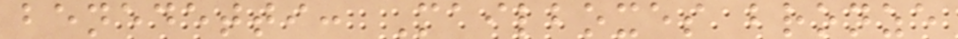benedetti: Mailboxes bronze
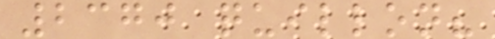2370 quillon?
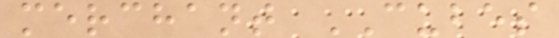merchant CUBES
